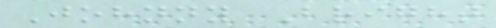Johnny Bright
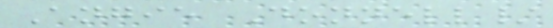Angie Donnell/
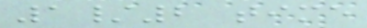1/2 time
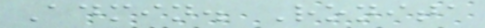Admin. Ronita
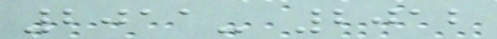2011- 2012
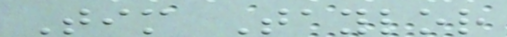Tim Taylor
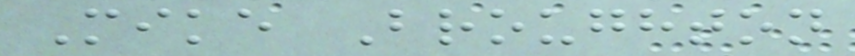Mike Broughton
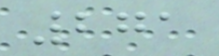271
